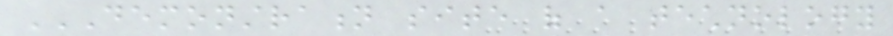DEMONSTRATION SITE OF A TECHNOLOGY
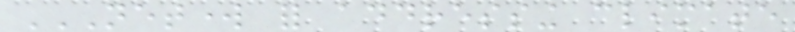NETWORK FOR ADDRESSING CLIMATE
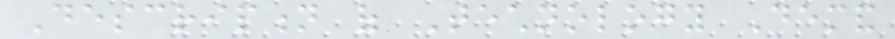Description of Technology Demand
